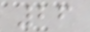26
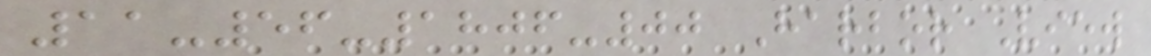11-56-1806-00 Harbor View
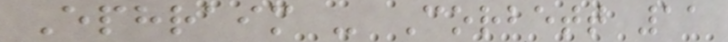Ephraim - Corbett 11
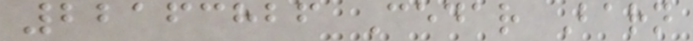22163826 Cedar Barn
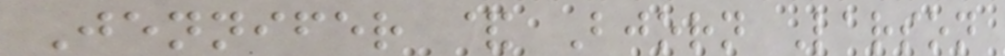Jennifer & Bjorn Larson
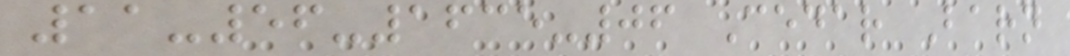11-56-1635-06 Cedar Barn
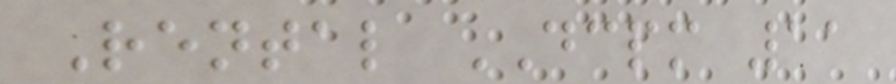Rental DCPM 11
